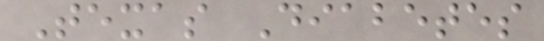Texas Diabetes
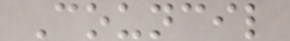Council
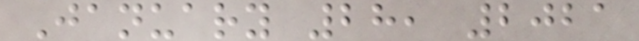January 28, 2021
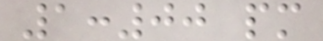1:00 pm
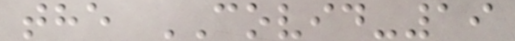the COVID-19
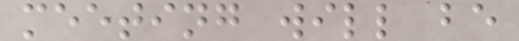meeting will be
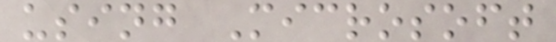using Microsoft
